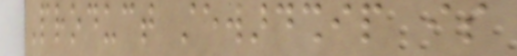Product stewardship is
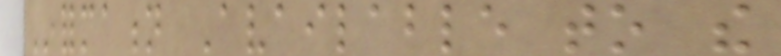Information Available to the
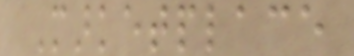Marketplace
